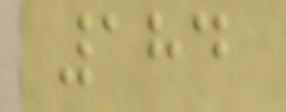184
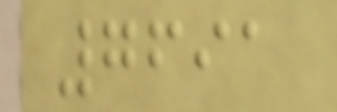7691
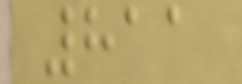811
